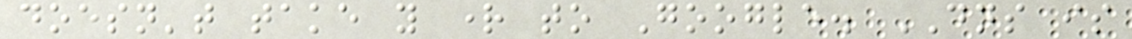doesn't take you right to Google. DNS is
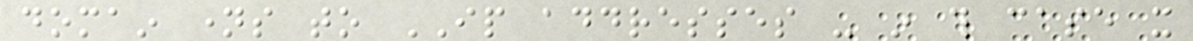domain names to IP addresses - in this case it
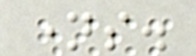names.
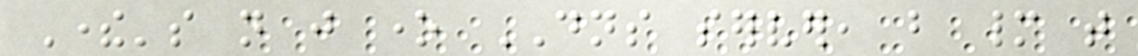There's not just one DNS server, but many that
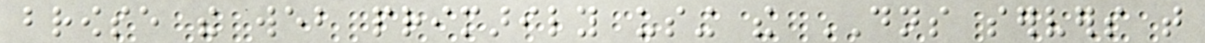browse the web primarily using the DNS servers that
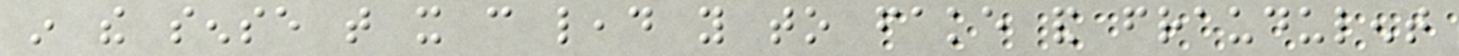in the sense that it can lead you to fake and fraudulent
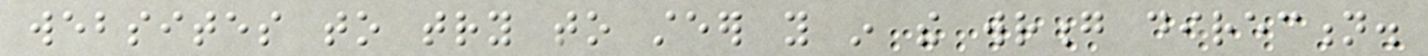websites to try to steer you in the wrong direction.
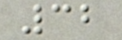32
